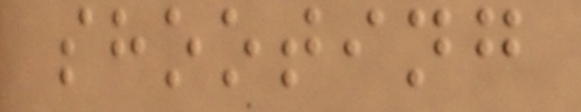shooting
